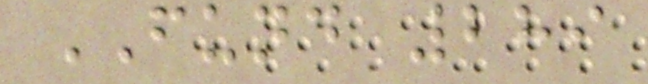FUND 289
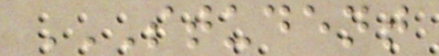STUDENT
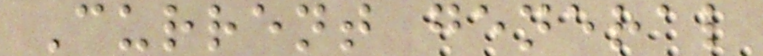Current general
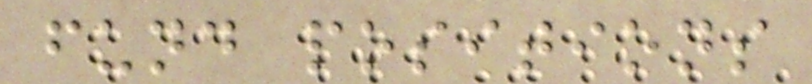fund positions
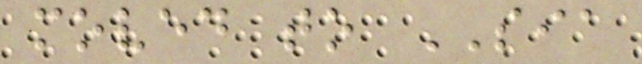moved to SIA
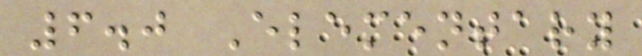6.0 Elementary
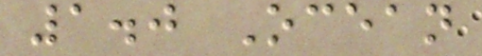1.0 Ocean
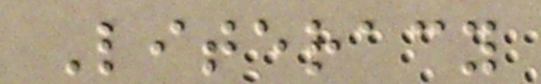Literacy
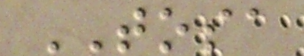TOSA
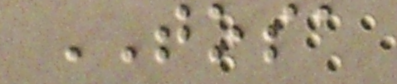TOSA
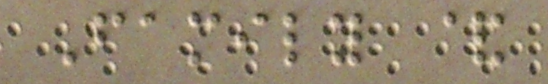Family &
